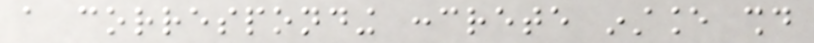a corresponding concrete instance should
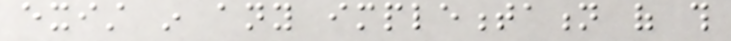exist in any implementation of this
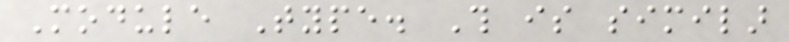Module Type. This is similar
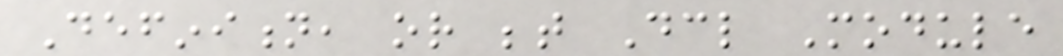Definition, or between Declare Module
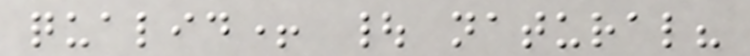qualid+ | natural?
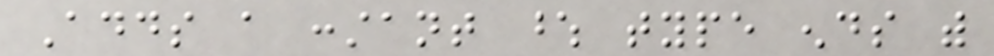Adds a constant whose type ends with
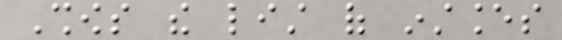Shows the list of instances
